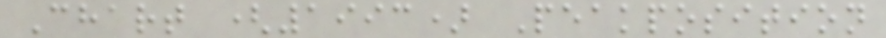Chart (1993) Peakposition
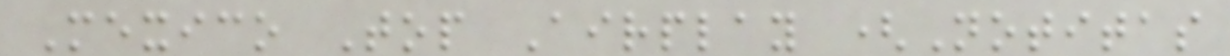Mexico Top Airplay (Notitas
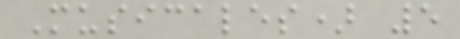Musicales) 5
